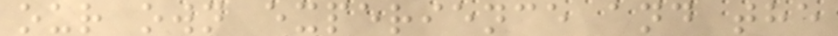our own experience and the
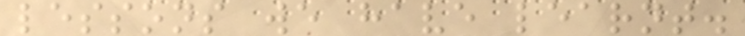lessons we have learnt.
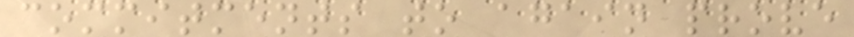commitments to again prove
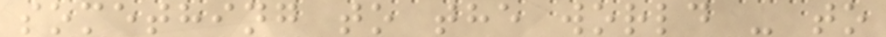something to the world - to
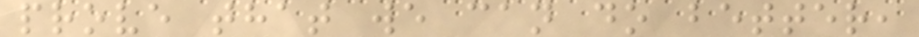prove that we can do better,
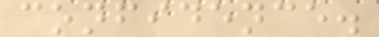confidence.
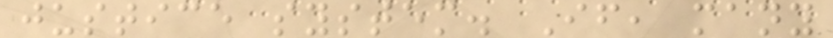justice system. If, many
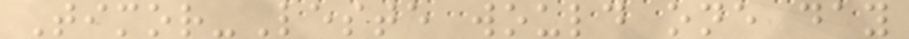Timor-Leste would one day
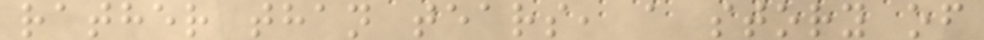rather than tears, a story of
